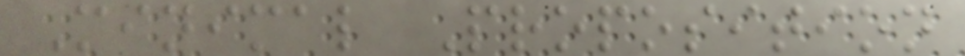Minimal Proposition
